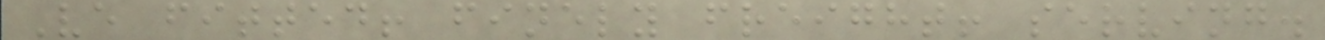Ve fitted! finely freight! serving.
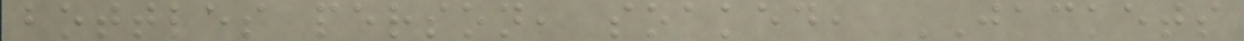bottles person, soaked, JACKETS
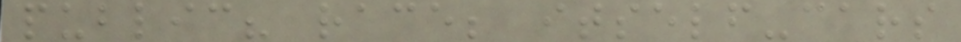public? race; itself-cars
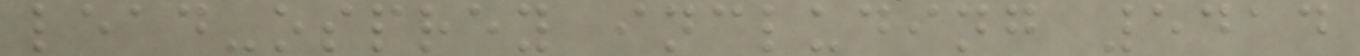lead-osprey including 5414
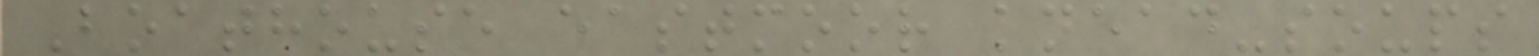Boathouse eastmoor knead-soups
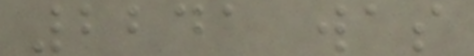2241 was
